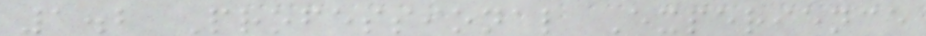1.2 Professional Experience
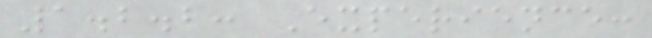1.2.2: Experience:
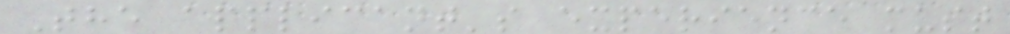The applicant's experience must
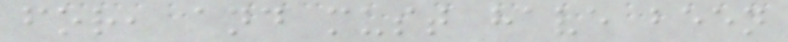for, and must have been
